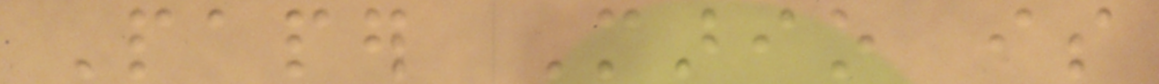Paper Mario is
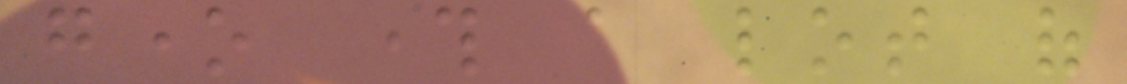gone through a lot of
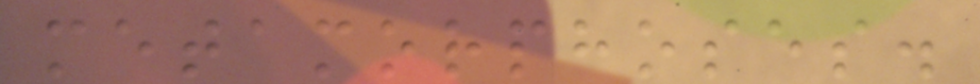metamorphoses.
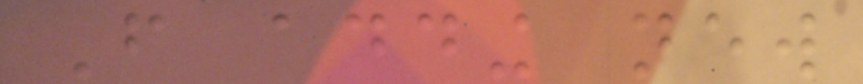From adding new
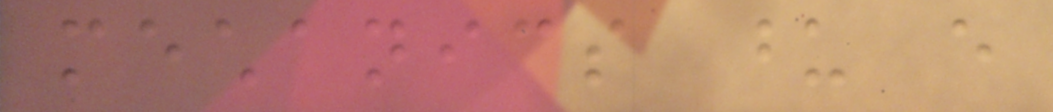mechanics upon every
